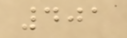401
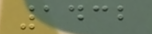1432
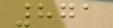871
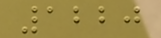1220
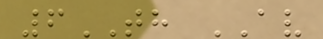6TH AV
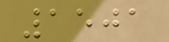1501
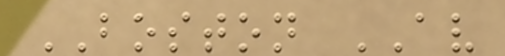BOSTON AV
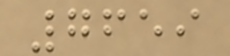7659
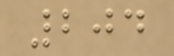204
